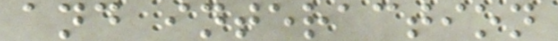and interaction
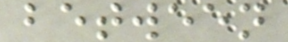between
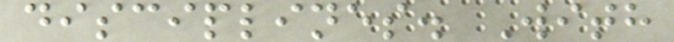disciplines. With
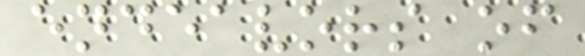endeavors of
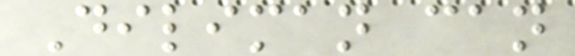Diliman can
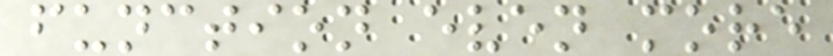function even more
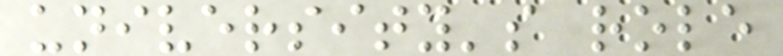university's role
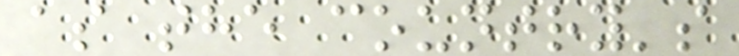as the country's
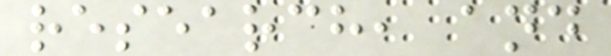research, and
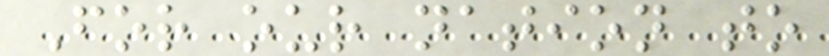For our nation to
